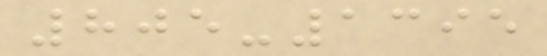805-1395
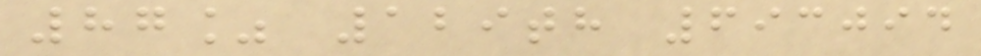87% 129th 693094
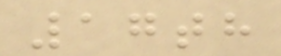17th
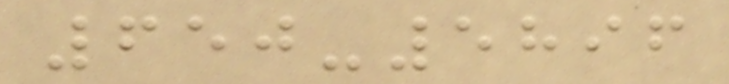650-5896
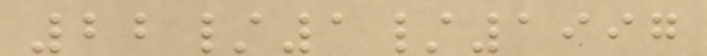22/1/1997
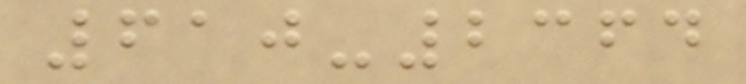610-2364
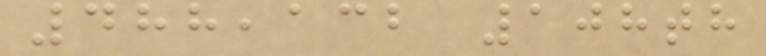488,132 108th
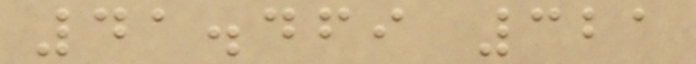41.469 321
